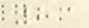83
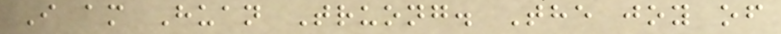I am Huan Truong. The joy of
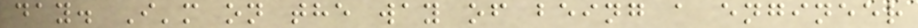day. I'm on the way of being a engineer
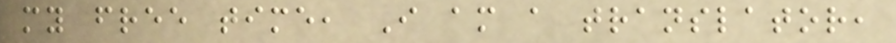my free time, I am a translator,
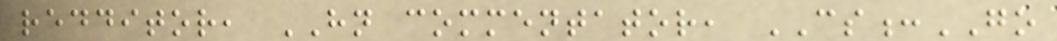redditor, HN commentator, CS:GO
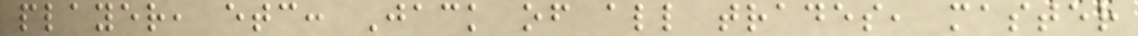player, etc: Jack of all trades, master
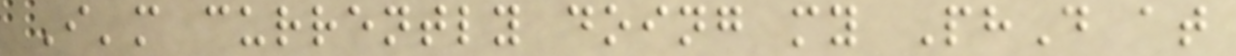I'm currently doing my PhD at
